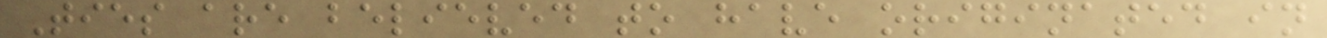Ties are believed to have originated in
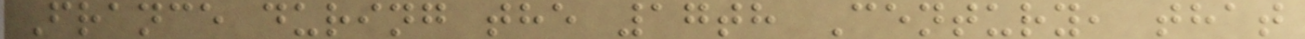France during the 17th Century, that
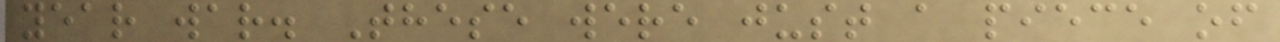year war. These were just a piece of
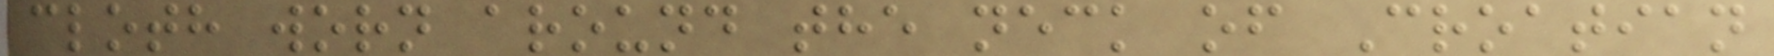cloth worn around the neck of Croatian
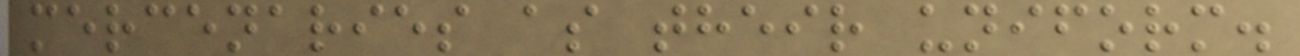mercenaries as their uniform.
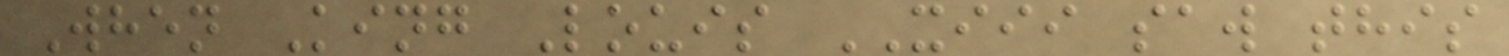When King Louis XIII saw this
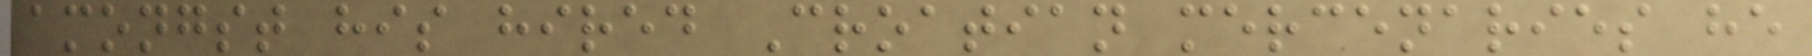amongst his hired Croatian mercenaries he
